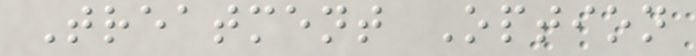Treatment Option
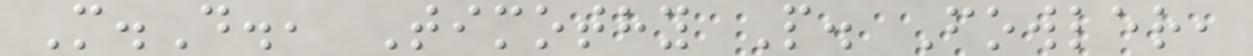M.D., Timothy P. Fowler,
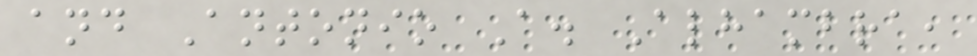and Antonio A. Alhambra,
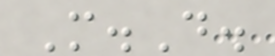M.D.
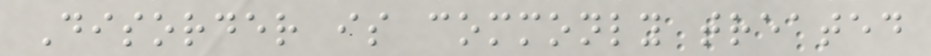Disorder is commonly treated
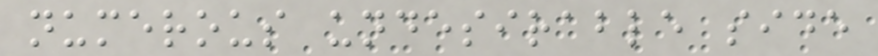numerous undesirable side
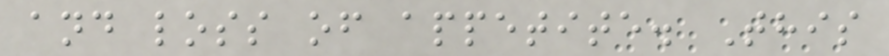and loss of appetite. This
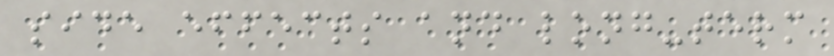side effects and long-term
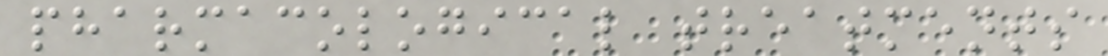pharmacological treatments
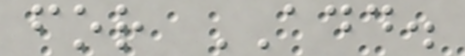for ADD.
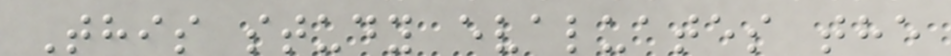This study evaluates the
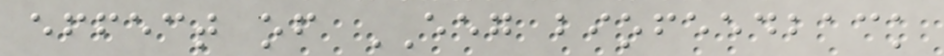effect of EEG biofeedback
